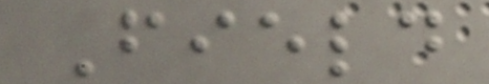Field
